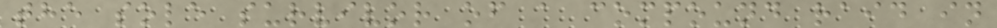the sole survivor of a compound raid in
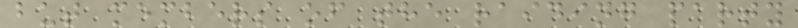but members of the raiding party
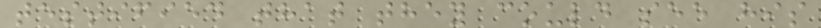testified that they could see his
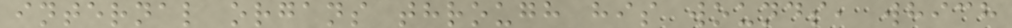internal organs through his wounds, which
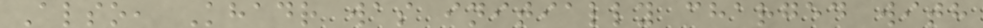Also, Khadr was initially charged with
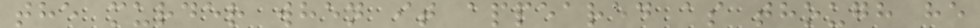the murder when it appeared as though he
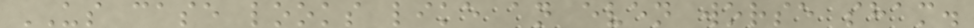US case looks like an even worse sham.
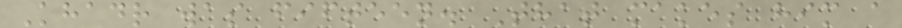Khadr was fifteen. That makes him a
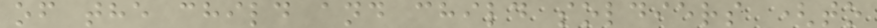of the child and child soldiers (to
